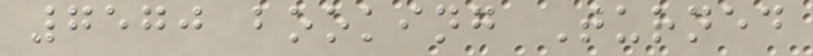7570 booking Turned
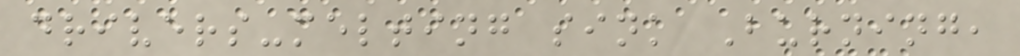drivers-melting sink Burning,
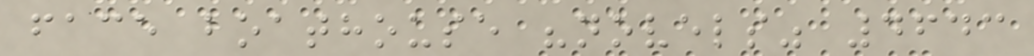face boathouse "novels" 4643
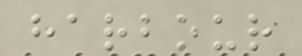harbour
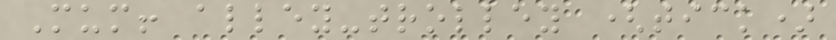Mum! alley-trolley (tick)
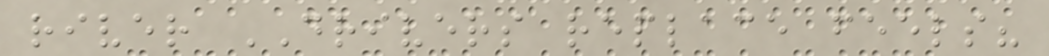river DRIVERS replace feels?
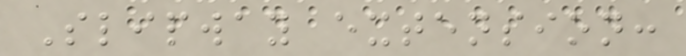Slipway extension:
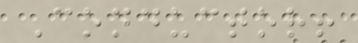Conductor!
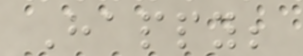Happy;
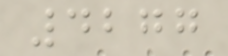4277
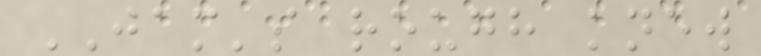JAM's rough knew
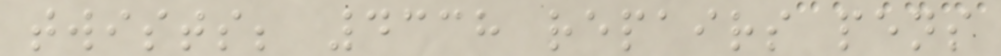twists; 4338 repairs pens
